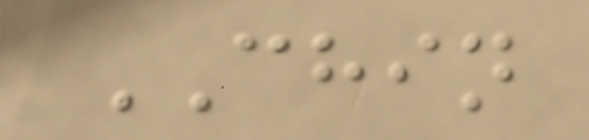CHIN
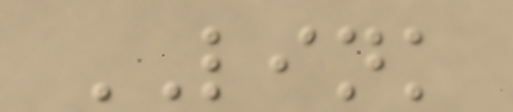LINK
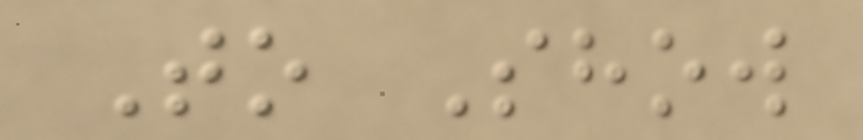To Show
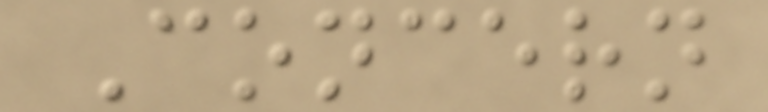Concern
